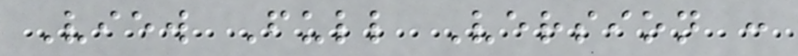View Full Version :
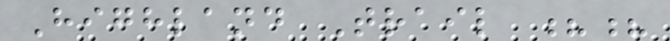Highland Trail ??
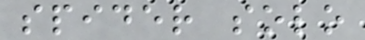spider solo
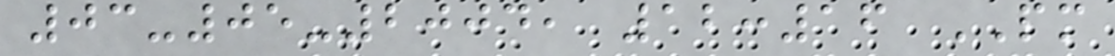03-05-2004, 12:16 PM
